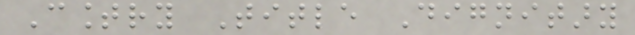Country Title Dignitary
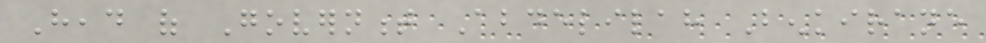Head of Government Abdelilah Benkirane
